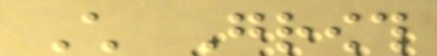Child Growth
